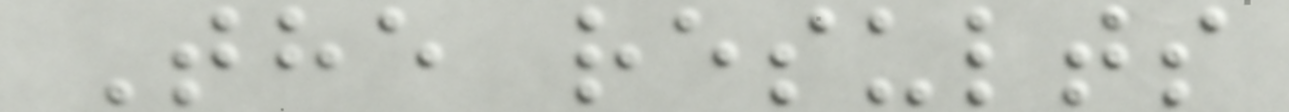The results
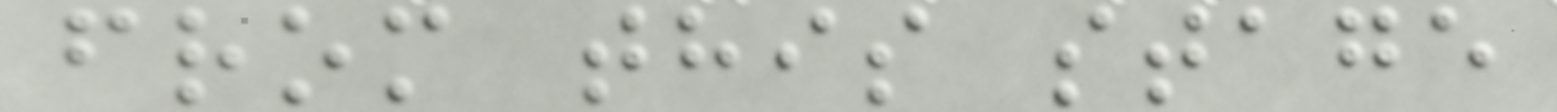from this stage
